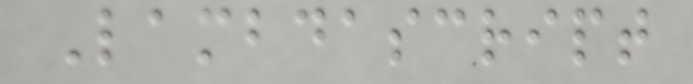Lambdascript
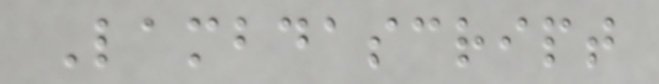Lambdascript
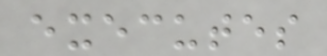executes
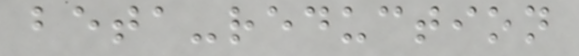beta-reduction
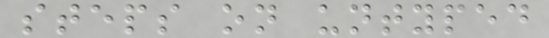steps on untyped
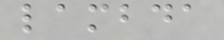lambda
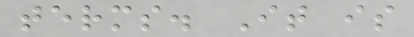terms. It is
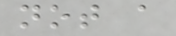not a
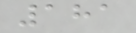181
